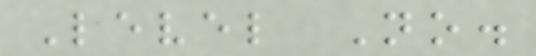Level No.
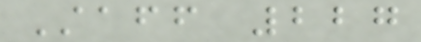Staff 227
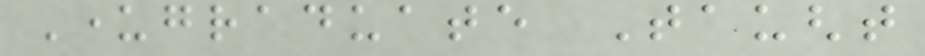Undergraduate Taught
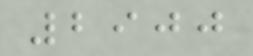2900
